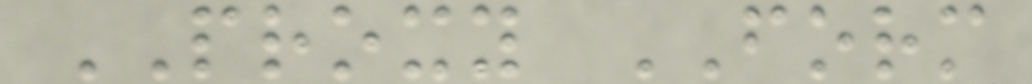PROXY FORM
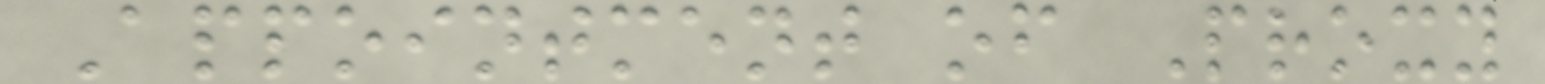Appointment of Proxy
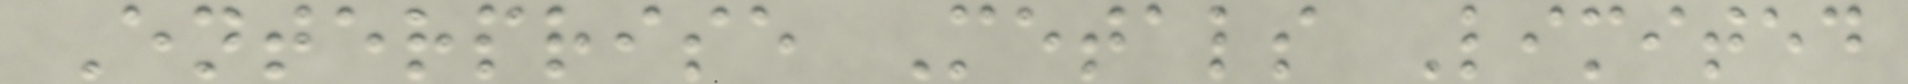Enterprise Metals Limited
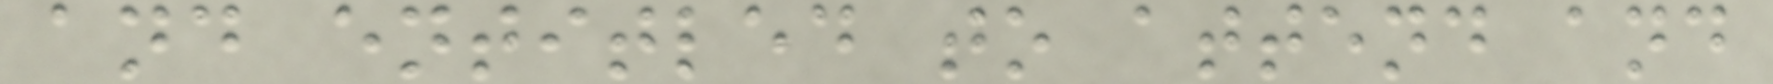and entitled to attend and
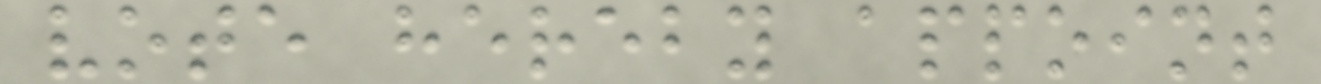vote hereby appoint
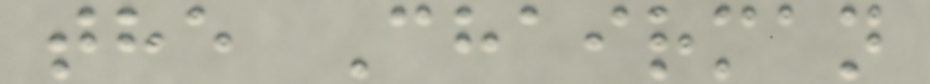the Chairman
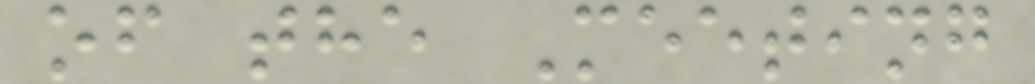of the Meeting
